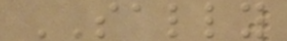SALLY
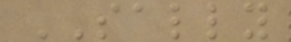SALLY
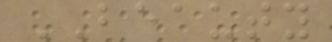BEAUTY
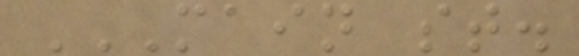MAIN ST.
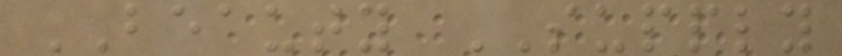BEAUTY SUPPLY
